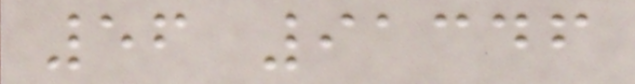56 91346
